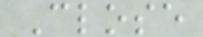Close
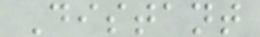Distant
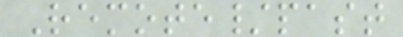Remote/past
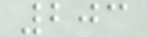203
